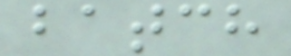batch
